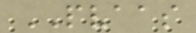PVAAS
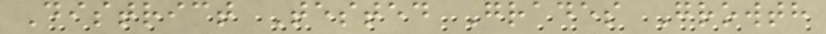District Tested Grades Growth
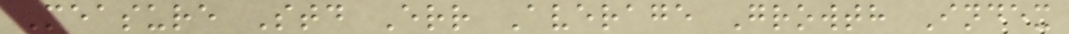Measure Std Err Average Growth Index
